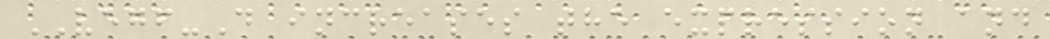VEGF-D increases the expression and
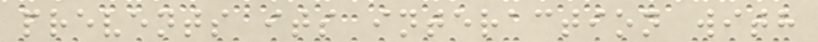prevents its interaction with
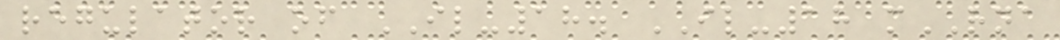regulator of IL-18. IL-18 mRNA
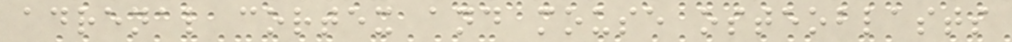adrenal cortex and mouse osteoblasts
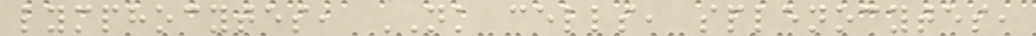lymphocytes, NK cells, splenocytes,
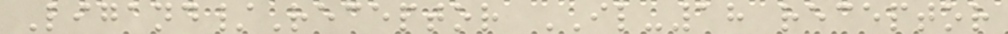Ligand/Receptor IL-18 receptor
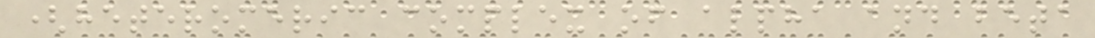(heteromeric complex of alpha and beta
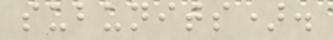subunits).
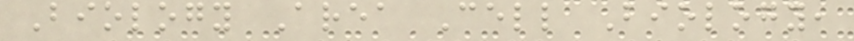Biology Area Cell Biology,
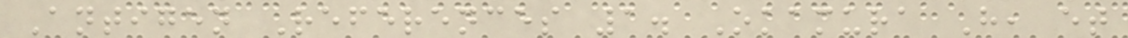Antigen References 1. Okamura H, et
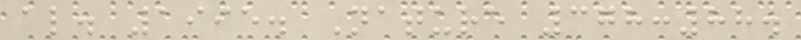al. 1995. Nature 378:88.
